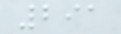291
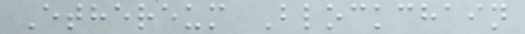Ethereum Blockchain
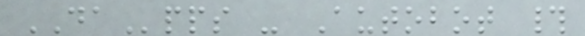DApps - Autobot #
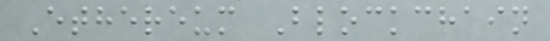Ethereum Blockchain
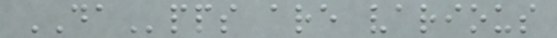DApps are various
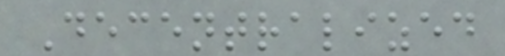Decentralized
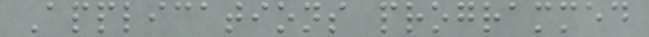Applications programmed
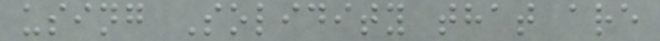using Solidity that are
